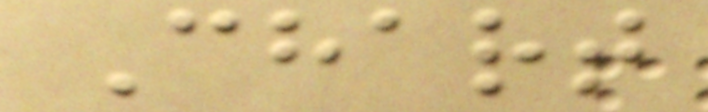Chart
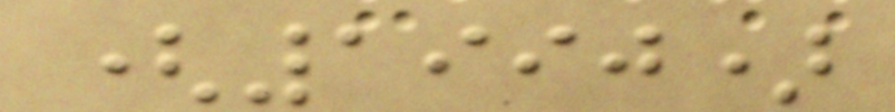(1990)
